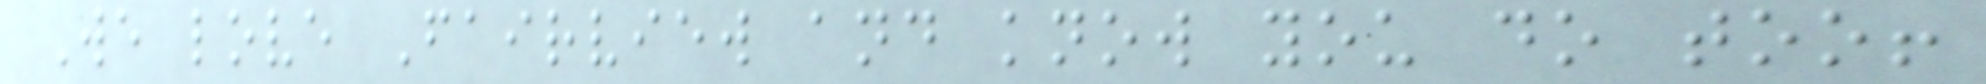We love Fairview and know you do too!
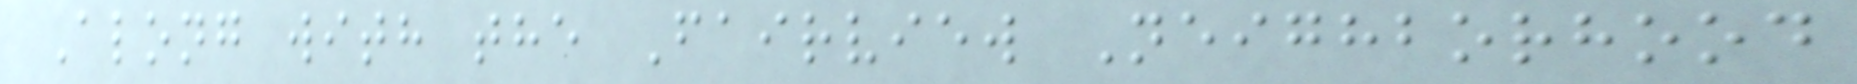Along with the Fairview Neighborhood
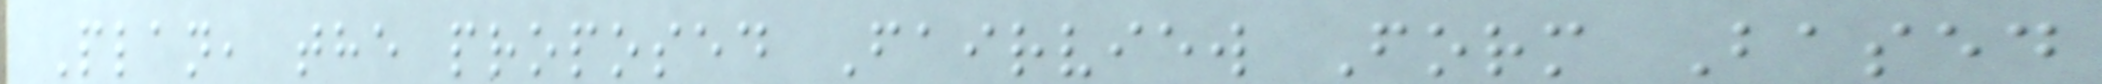Plan, the proposed Fairview Form Based
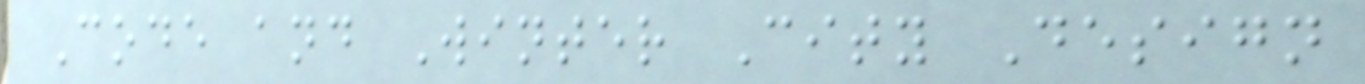Code and Winter City Design
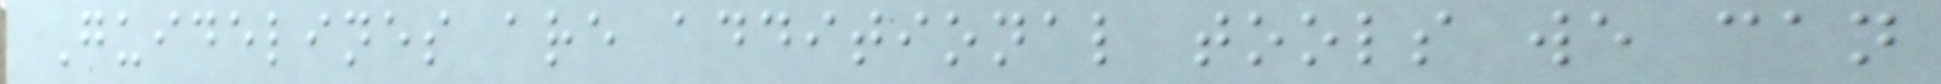Guidelines are additional tools we can
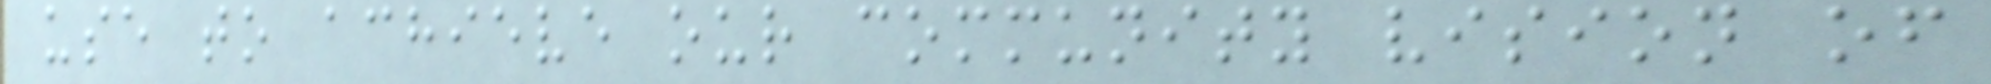use to achieve our community vision of
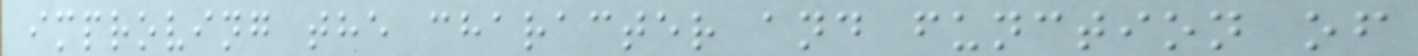improving the character and function of
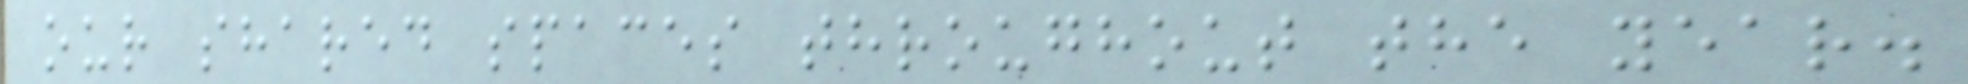our shared spaces throughout the year.
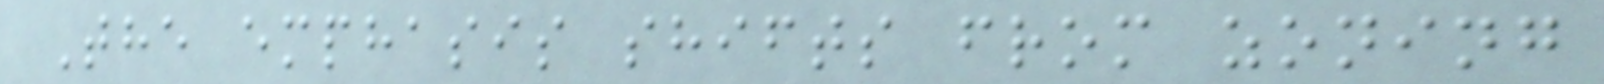The emphasis shifts from zoning
